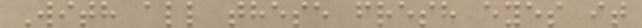With all these fresh eyes it
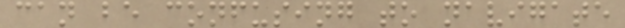can be confusing to navigate
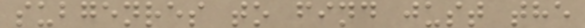subgenres to find just the
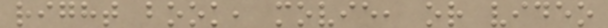right book, movie, or video
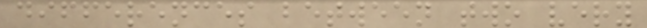differences between two very
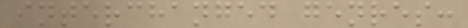interchanged genres:
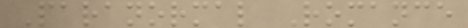Paranormal Romance
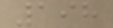198
